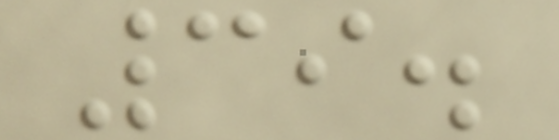39.
